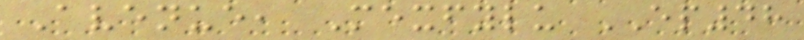Avenue, Mexfylu EP48
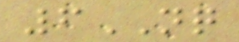6NQ
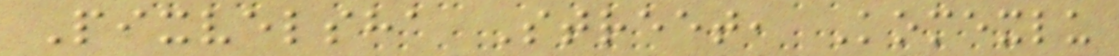Pixvelsha Street, Komexlu
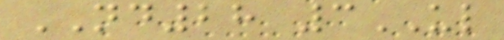ND28 3UL
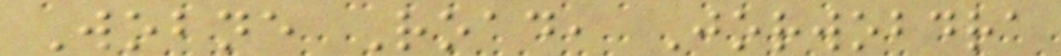Wobne Road, Jorwobdra
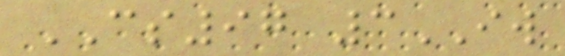CS97 3IW
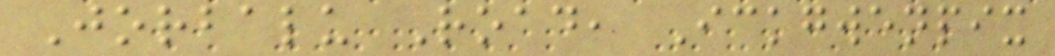Jorbalu Road, Ickgwenpix
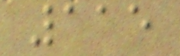115
